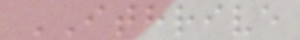ITHRIVE
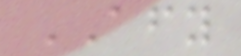AFY
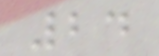24
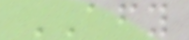AFY
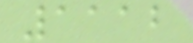1112
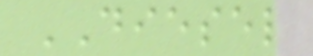DIESEL
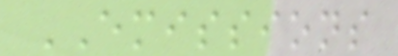EMISSIONS
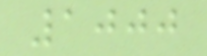1000
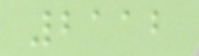2112
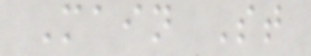Main St
